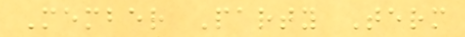Member Party Term
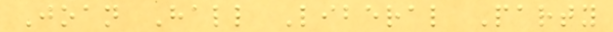Joan Hall Liberal Party
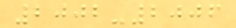2002-2006
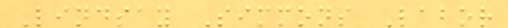Lindsay Simmons Labor
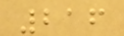216
